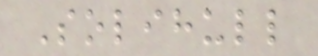Solihull
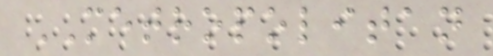METROPOLITAN
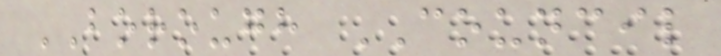BOROUGH COUNCIL
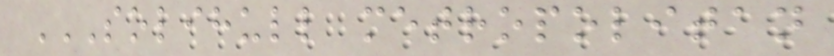SOLIHULL METROPOLITAN
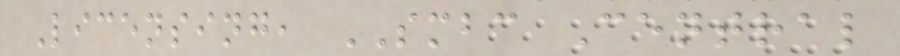Licensing, SMBC Central
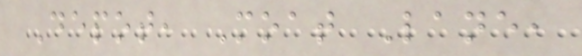Depot, Moat Lane,
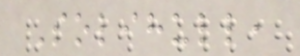Solihull,
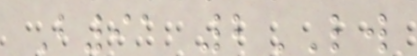B91 2LW
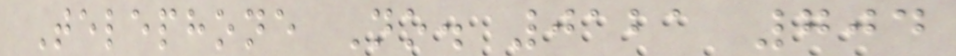Telephone No. 0121 704
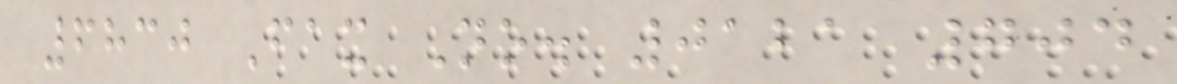6830 Fax No. 0121 704
